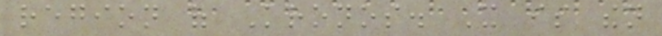region of Kronos. It is then
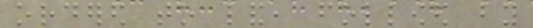ordered to land, followed by
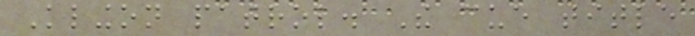Klingon patrol. The cue title
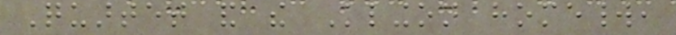Quartet and the Klingon homeworld,
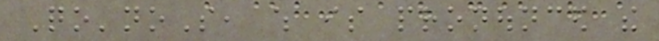Qo'noS, which is pronounced the
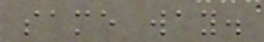same way.
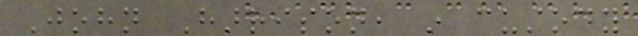John Harrison, in custody
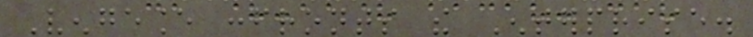Vengeance confronts the Enterprise.
